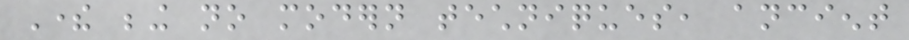There being no modern techniques, ancient
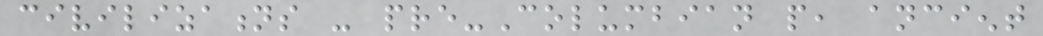civilizations - pre-Columbian people, ancient
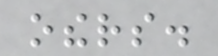others.
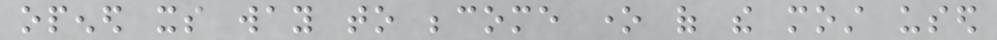opened its way to become one of the most used
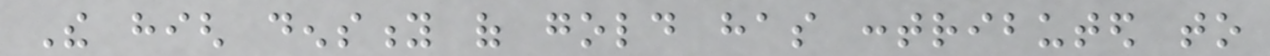The high density of gold has contributed to
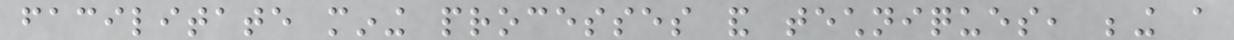facilitate mining processes and techniques, being a
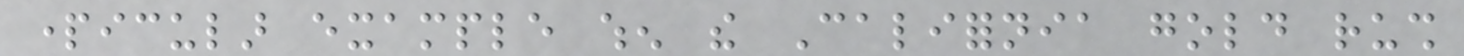particular example when the California gold rush
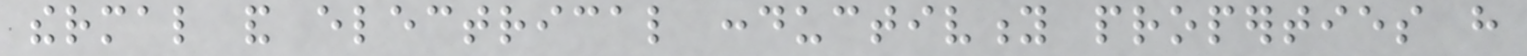thermal and electrical conductivity properties have
